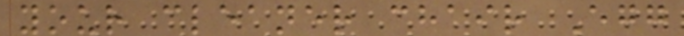your cleaner chair Egg
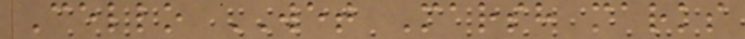Cello WET Marsh marks
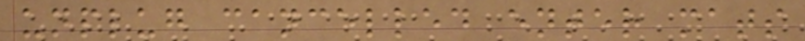unplug cancelled enter mats
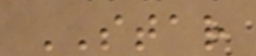STAR
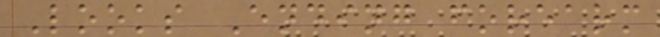Looks Ending forearm
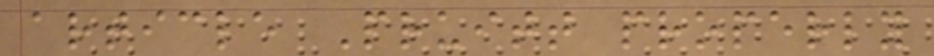article Pruitt properly
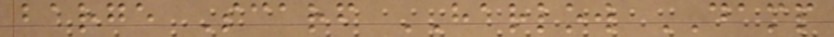barge Scarf HARLOW DAMP
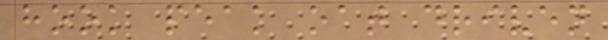hook peak oat driven
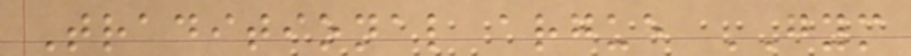Traditional argue GYM
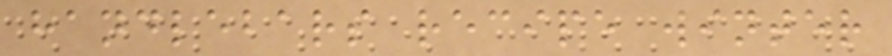handlebars recipe winter
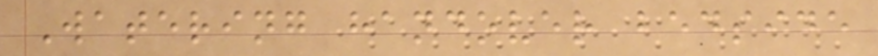Watering handover bedside
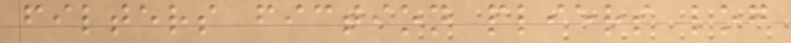filters fiction pliers log
